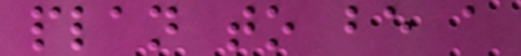plan to be a
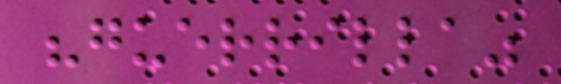"guerrilla"
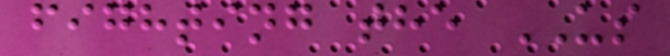fighting the US
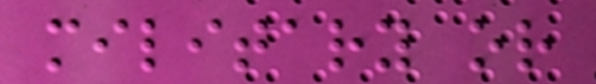military or
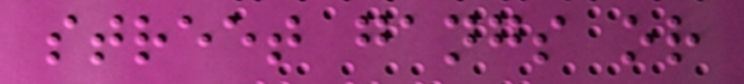street gangs or
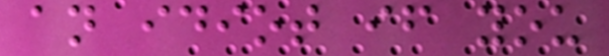an idiot if you
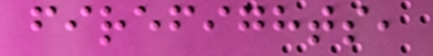firefights,
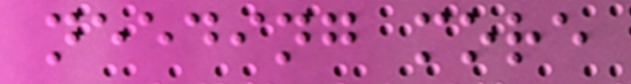needing more
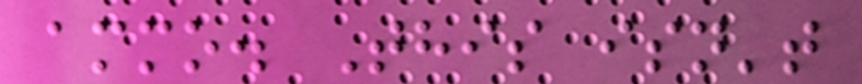ammo. This isn't
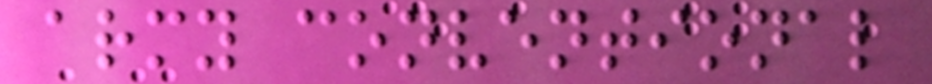army conventional
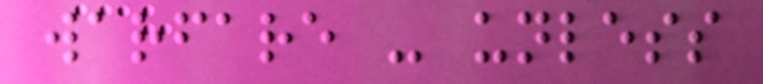warfare - unless
